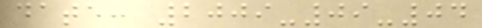date: 2009-09-04
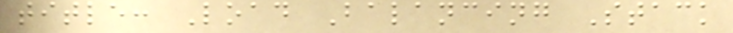title: Load Balancing Stack
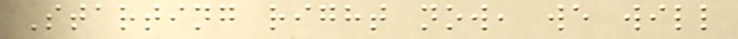Starting right now, we will
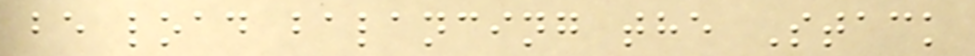be load balancing the Stack
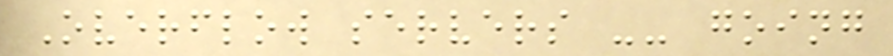Overflow servers -- going
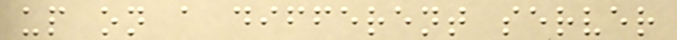up on a different server
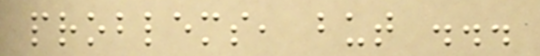problems, but ...
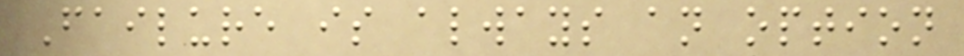Failure is always an option
